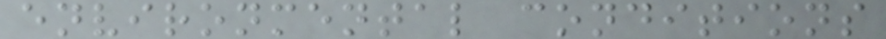environmental conditions
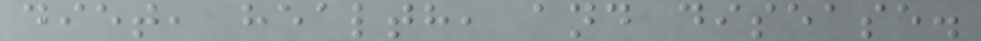diet, health, and disease.
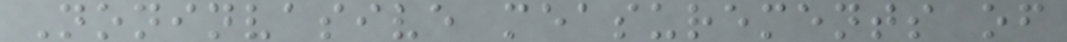Noninvasive measurements of
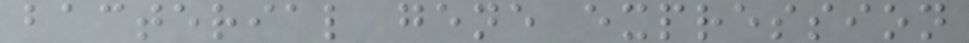bacterial gene expression
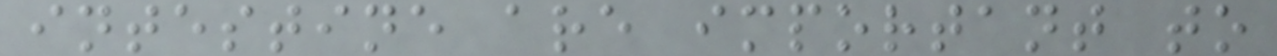intestine are important to
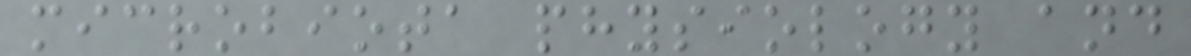microbiota physiology and
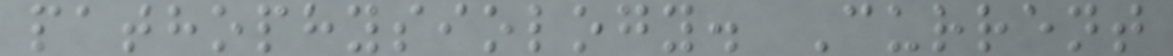pathophysiology. Current
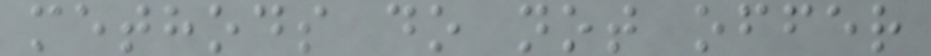methods do not offer
